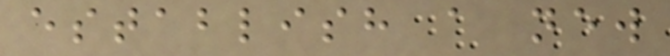establish a new
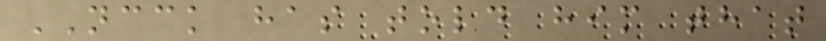NCCK has told him that
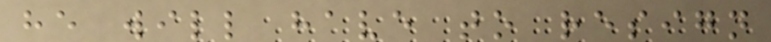he will have to resign
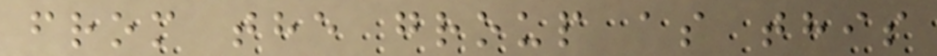from the group as this
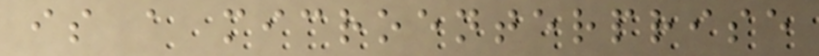is a microenterprise
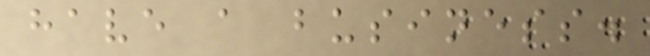have a business.
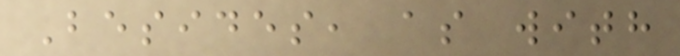Besides, as with
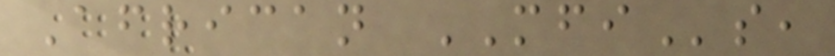African MFIs,
